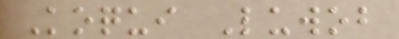Koqui Luwob
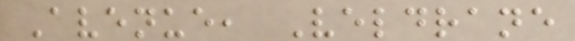Avenue, Veldrane
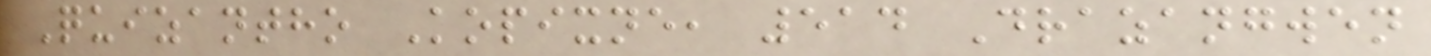Quizantho Kopixne, 514 Drazangwen
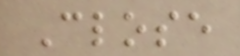Close
